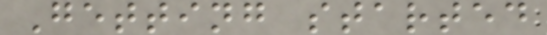Getting started
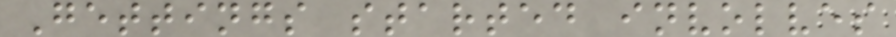Gettings started involves
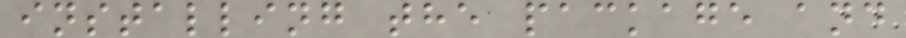installing the package and
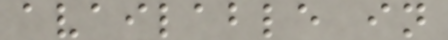available in
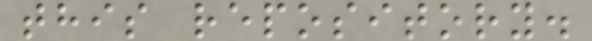this repository.
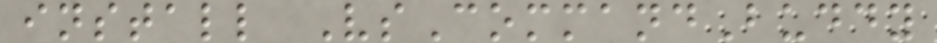install VsCommandBuddy
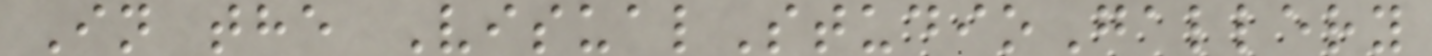In the VisualStudioGallery
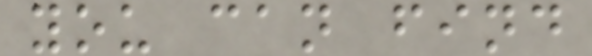you can find
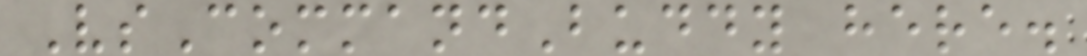VsCommandBuddy here.
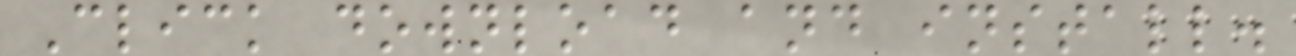Click download and install.
